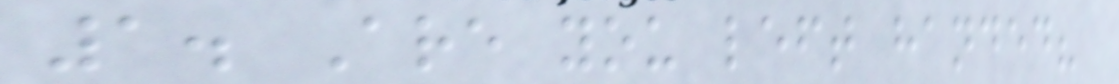1. Are you left handed?
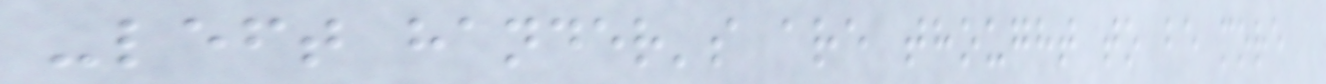-left hander's are thought to be more
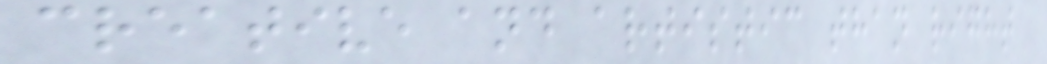creative and artistic than right
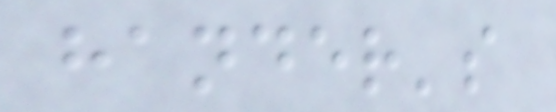hander's
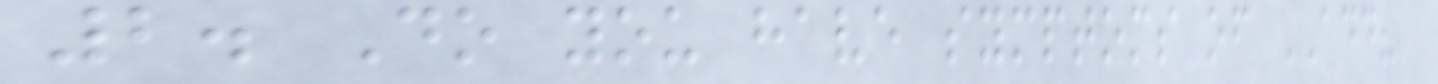2. Do you have symptoms of ADD?
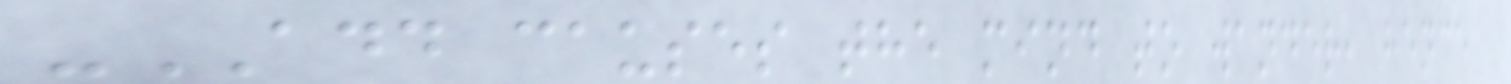-ADD causes the mind to wander, hence
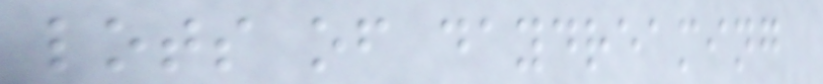lots of daydreaming
